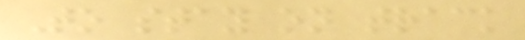To stay on track
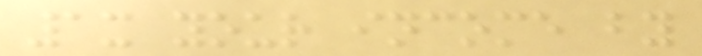1x your income by
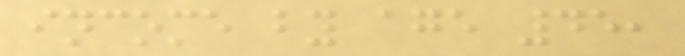income by age 45,
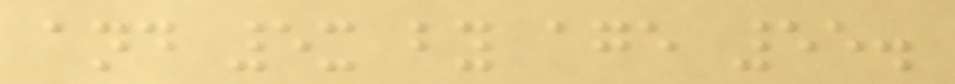and 5x by age 55.
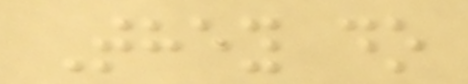They do
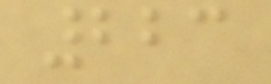223
